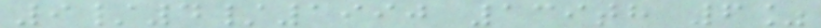9/4/1990 139th 6%
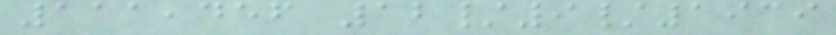111,456 12/9/1939
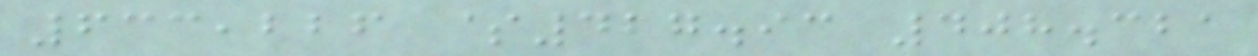633,226 $427.93 408.321
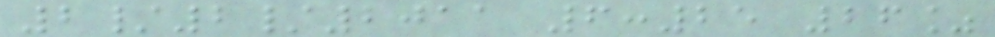2/2/2011 6:25 26%
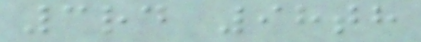3rd 98th
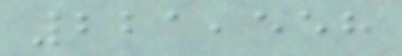221,558
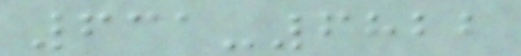631-6822
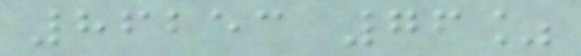86253 76%
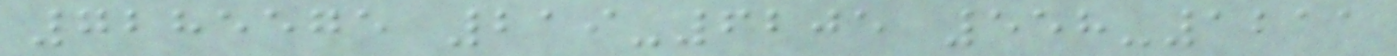7285575 219-6205 558-1211
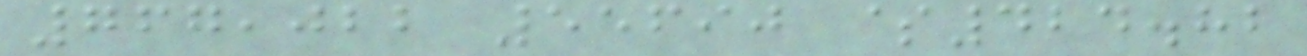767,022 55690 $424.82
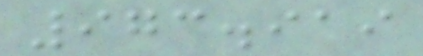973.919
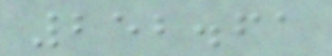252.61
